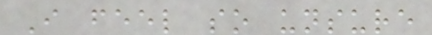I feel so unsure
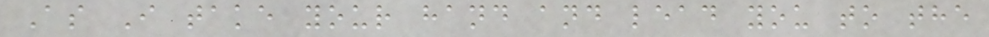As I take your hand and lead you to the
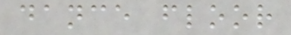dance floor
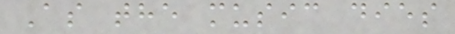As the music dies
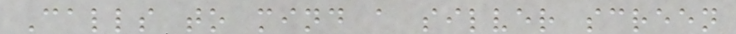Calls to mind a silver screen
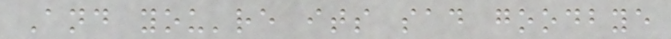And you're its sad goodbye
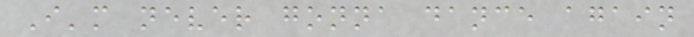I'm never gonna dance again
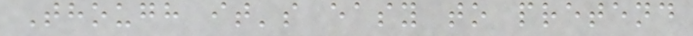Though it's easy to pretend
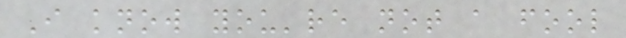I know you're not a fool
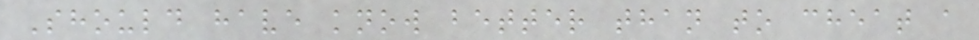Should have know better than to cheat a
